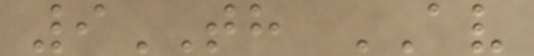9TH AV
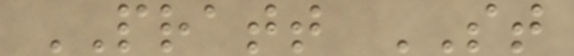PRATT ST
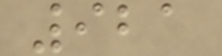921
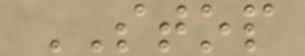STOP
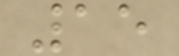15
